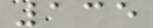135
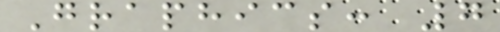Graphics: 7
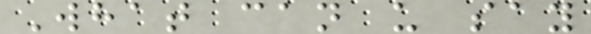What can u say
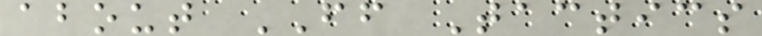about FF Tactics
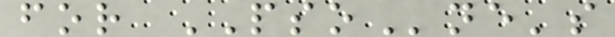for PSOne's
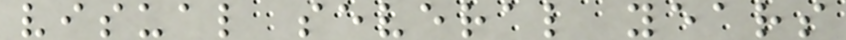visual several years
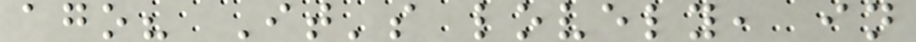ago? It's lovely, in
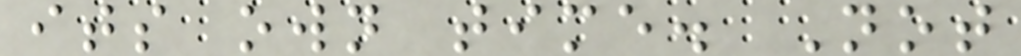its own time. Not
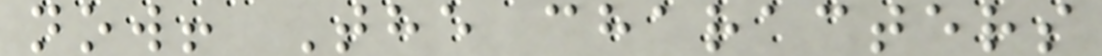now! The characters
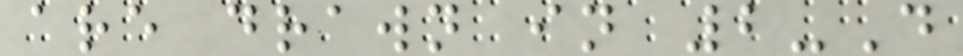are drawn in 2-D
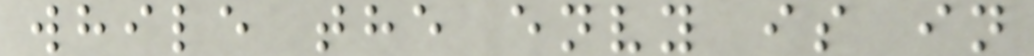while the envy is in
